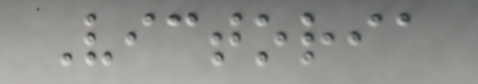Victoria
